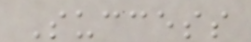Success
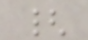{
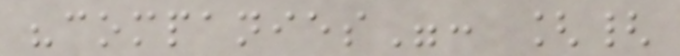"companies": [{
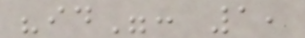"id": 1,
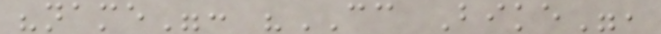"name": "CC Bike",
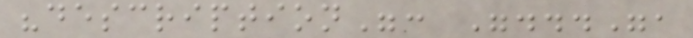"description": "...",
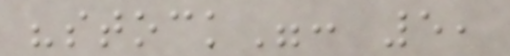"stock": 5,
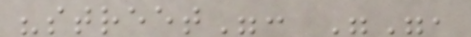"street": "",
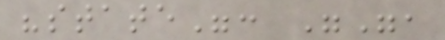"state": "",
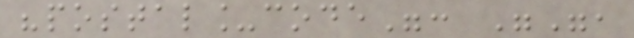"postal_code": "",
